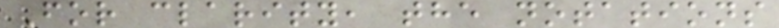For clarity, the notations
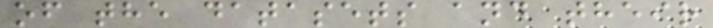of the datasets and their
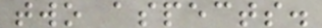two aspects.
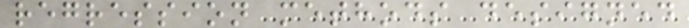regression methods designed
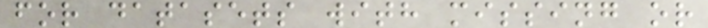for datasets with missing or
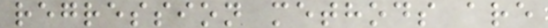regression methods are
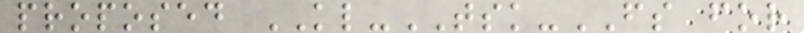proposed KL-TSK-FS for
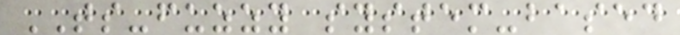TS-fuzzy system-based
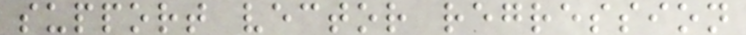support vector regression
